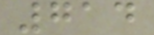714
